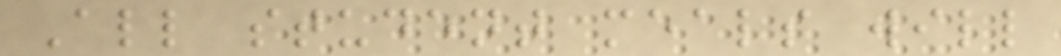All student meals will
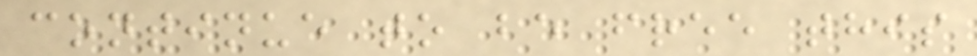continue to be free this
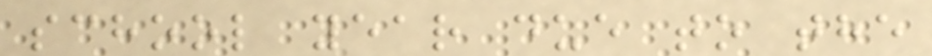school year due to the
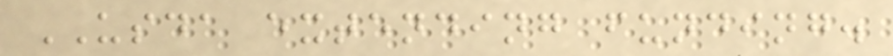USDA extending funding.
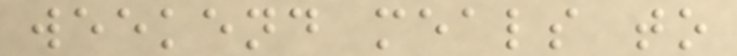weekend meals to
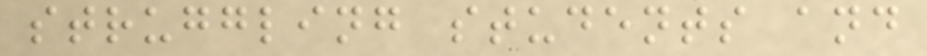struggling students and
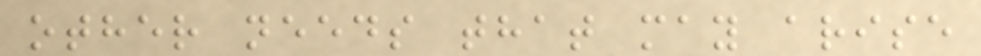other needs that may arise
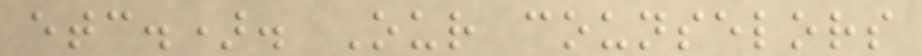etc.). Our counselors
